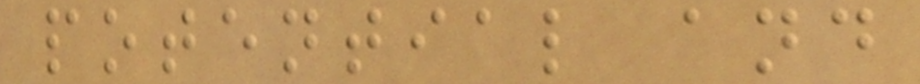potential and
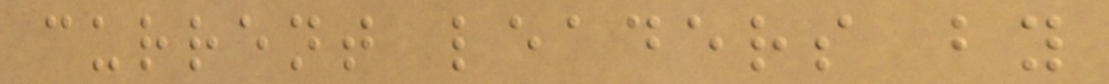current leaders by
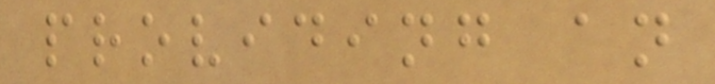providing an
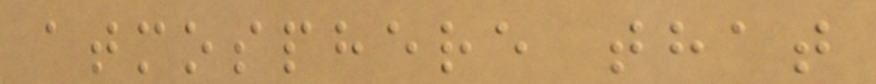atmosphere that
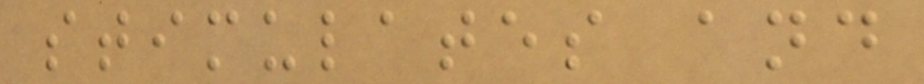stimulates and
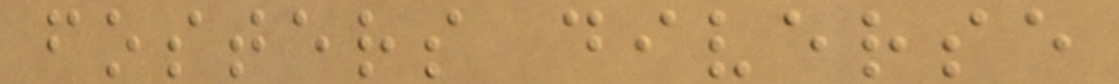fosters diverse
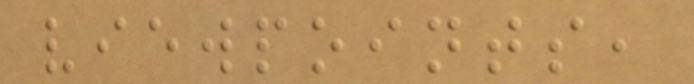viewpoints,
